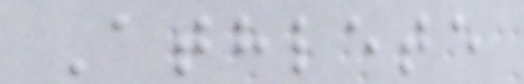Athlete
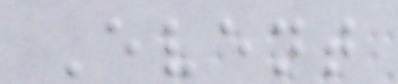Event
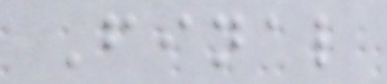Final
